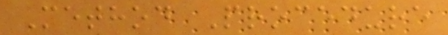Method Procedure
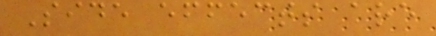Side effects are
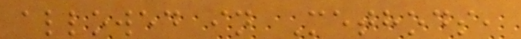allowed in Methods,
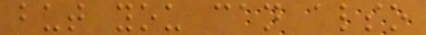but you can also
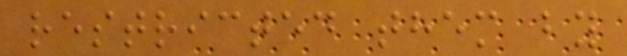restricted them by
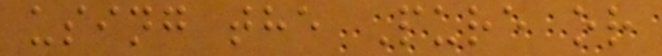using the Pure or
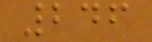246
